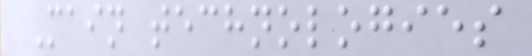Main technologies
